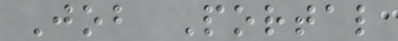Job Portal
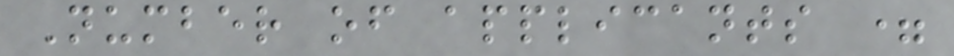Number of applicants =
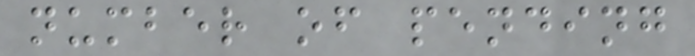number of pending
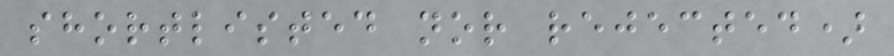shortlisted nor rejected)
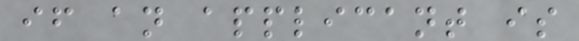if an applicant is
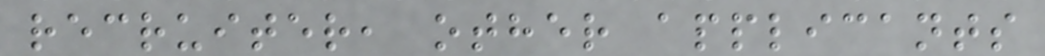recruiter, other applicants
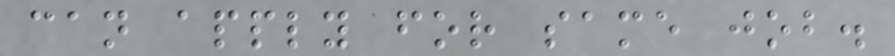can apply for same job.
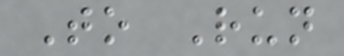To Run
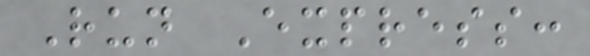Run Express:
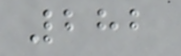282
